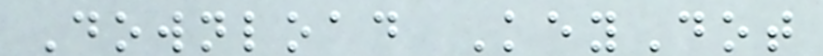Download KeyDot
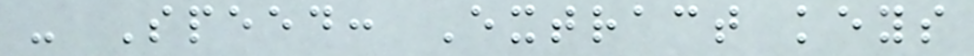- Speed: Extract keys
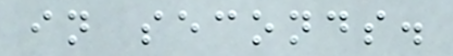in seconds.
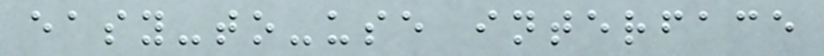easy-to-use interface
